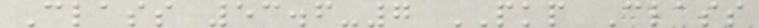Class 53.6-7 PKP Class
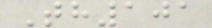Th101
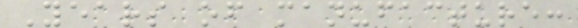Years of manufacture:
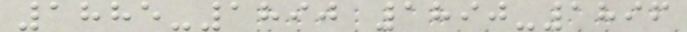1885-1890 1890-1896
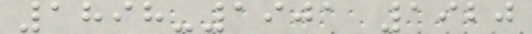1898-1901 1920
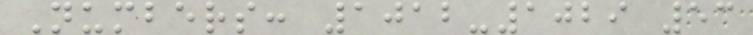Numbers: 1012-1029 53
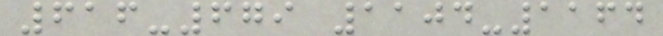616-679 1104-1164
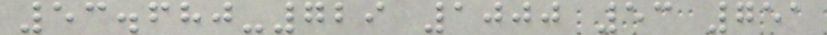53.680-729 1000 53 751
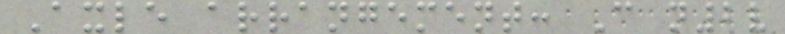Axle arrangement: C n2v
